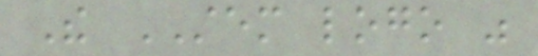The STEM logo was
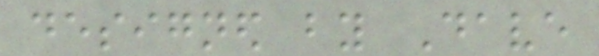designed by Dave
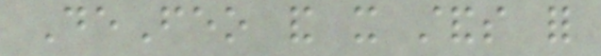DeFeo and it stands for
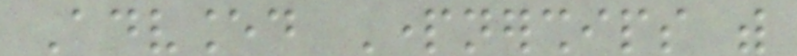Advanced Partnerships with
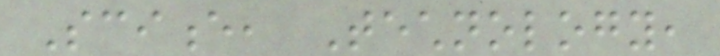Science, Technology,
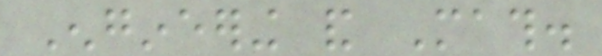Engineering and Math.
